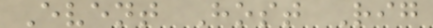Event Host Rig
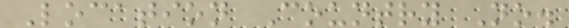Location Country No.
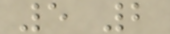5 2
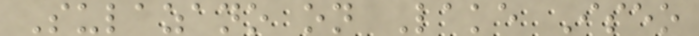Sulazano on Lake Iseo
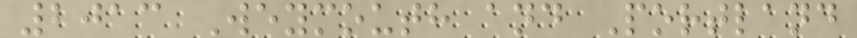2013 Weymouth and Portland
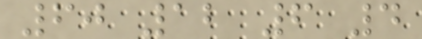60 12 6 4
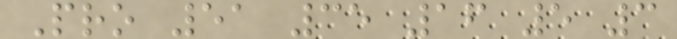Pro 51 35 16 5 3
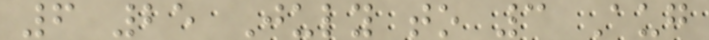6 25 July to 3 Aug
